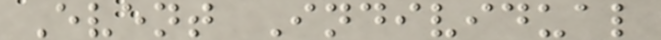Event Individual
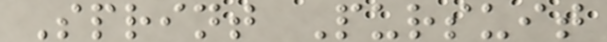Sprint Pursuit
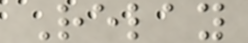Relay
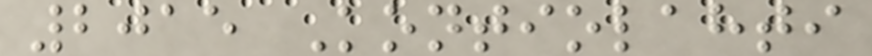2015 Kontiolahti
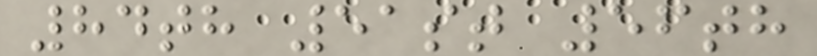84th 51st 56th
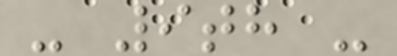- 9th -
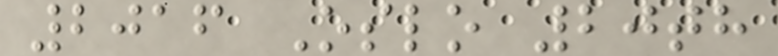2016 Oslo 20th
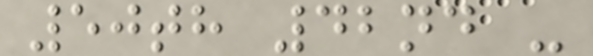50th 42nd -
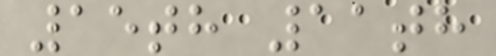15th 11th
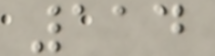114
